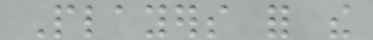Players for the
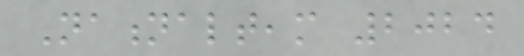Nationalteam 2024
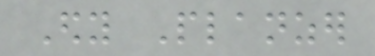Edy Planzer
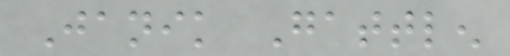Janik Gattlen
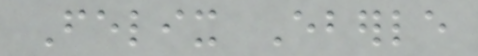Felix Eberle
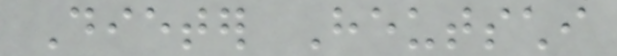Dieter Heutschi
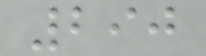290
